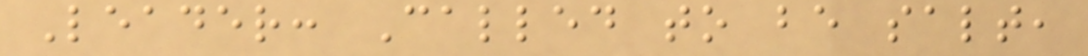Leader: Called to be salt,
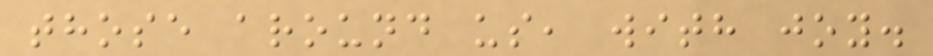those around us, with joy.
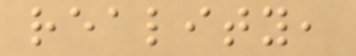reality,
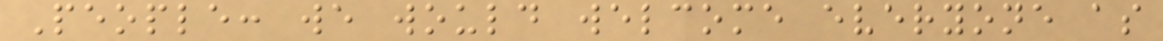People: we would welcome everyone as
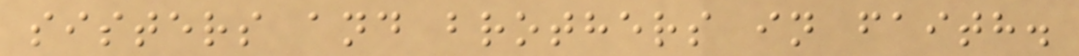sisters and brothers in faith.
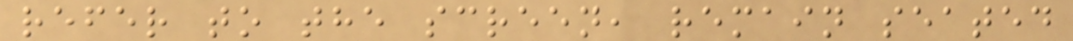refer to the screen, remain seated
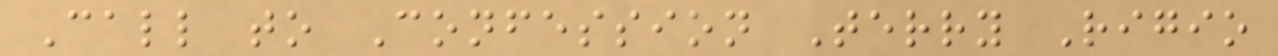Call to Confession Terry Rigio
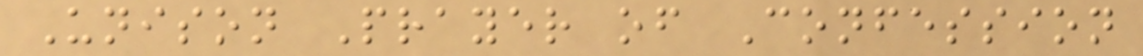Unison Prayer of Confession
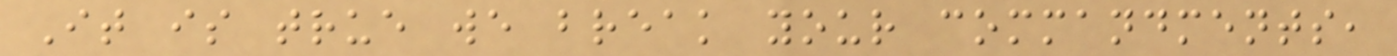It is true we break your commandments,
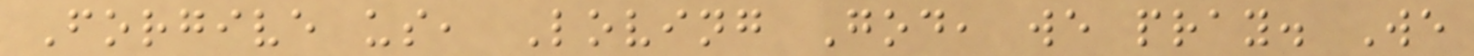Forgive us, Loving God, we pray. We
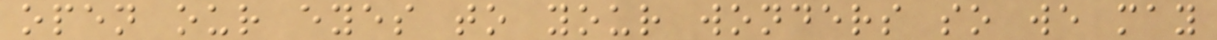open our eyes to your wonders so we may
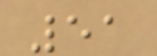51
